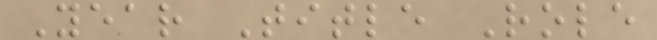Year Title Role
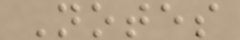Notes
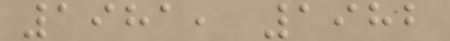1981, 1982
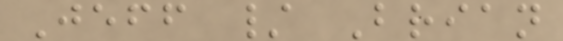Jeff / Brian
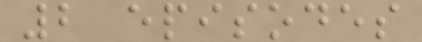2 episodes
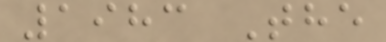1983 The
